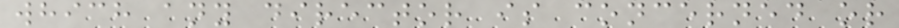which any director is concerned or
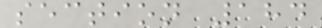section 184
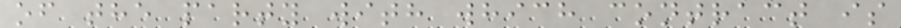of the party with which contract is
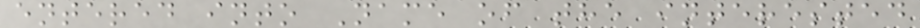entered into Name of the interested
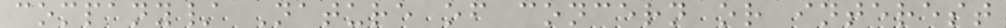company/ Nature of concern or interest
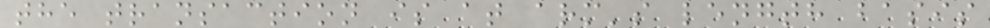the transaction is at arm's length basis
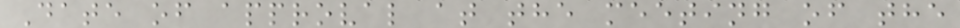Date of approval at the meeting of the
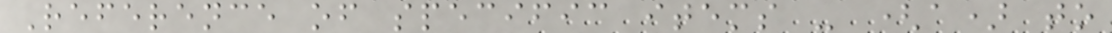Reference of specific items - (a) to
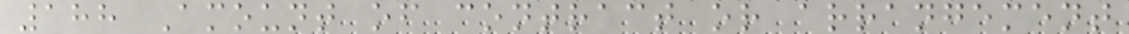188 Amount of contract or arrangement
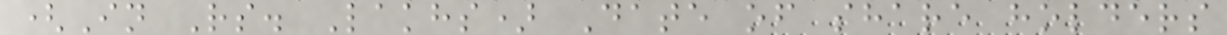(In Rs. Lakhs) Date of share holders
